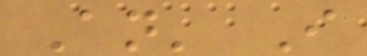An' I
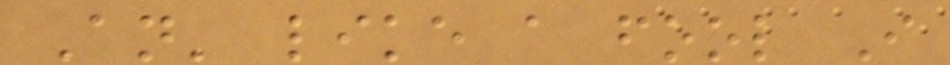An' like a fool I
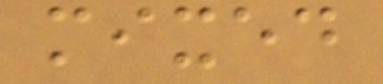mixed
